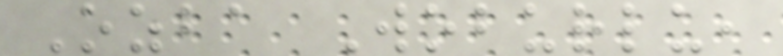Ozba Woburlu,
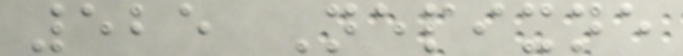525 Nepixne
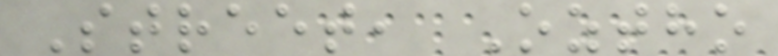Street, Oztho
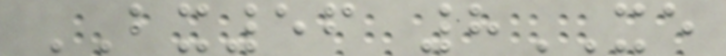BX56 8XE
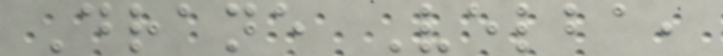Drane Velba,
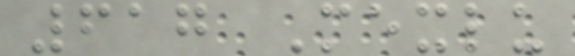617 Mexlu
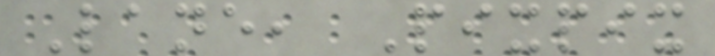Lane, Pixpix
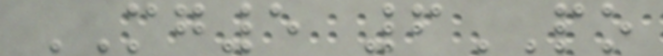MG5 6PO
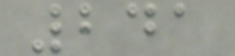241
